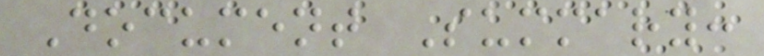Document Summary:
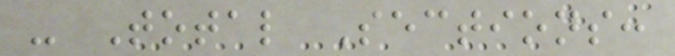- Total Sections:
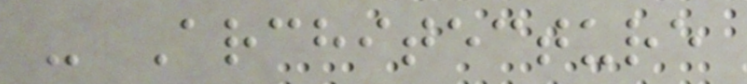- Architecture
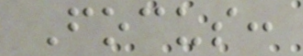Focus:
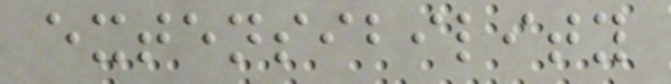extensibility
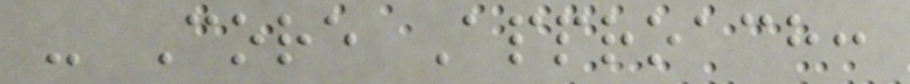- Core Approach:
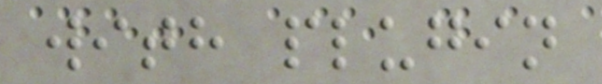with plugin
